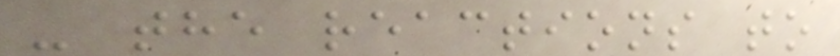- the reactions to
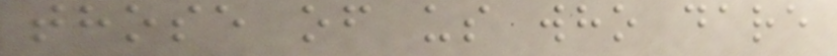those of us who dare
